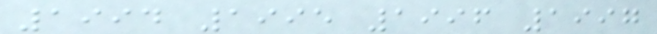1994 1995 1996 1997
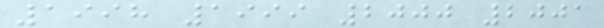1998 1999 2000 2001
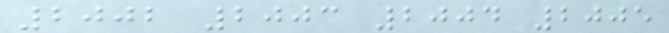2002 2003 2004 2005
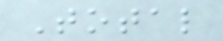Total
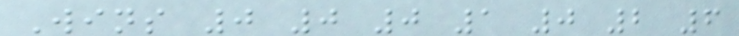Wins 0 0 0 1 0 2 6
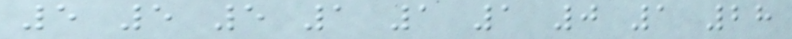5 5 5 1 1 1 0 1 28
